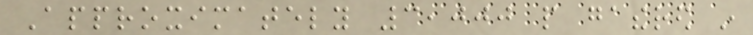Approximately 3,000 people gathered in
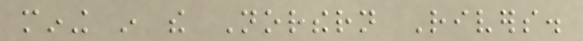mining in the Northern Rivers.
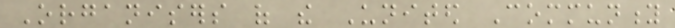Organisers of the United Community
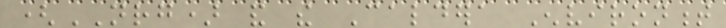(NRG) and the Caldera Environment
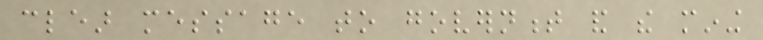clear message to government and the mining
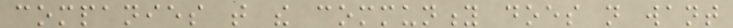companies that the community does not want
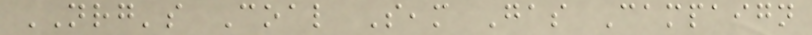NRG's Coal Seam Gas Campaign
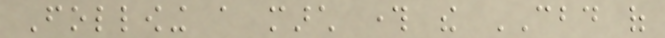Following a march through the CBD of
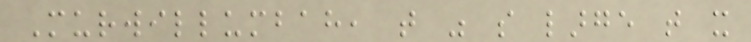Murwillumbah, that was so large that it
